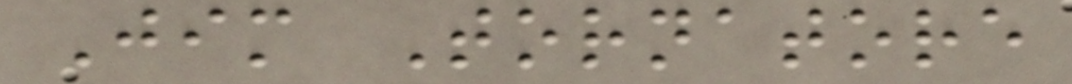Jim Tornatore
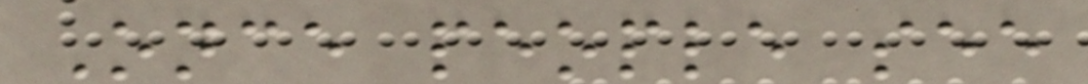Once people see
